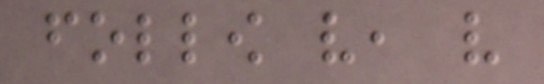follow very, very
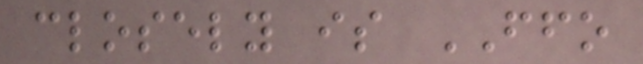closely is FFO
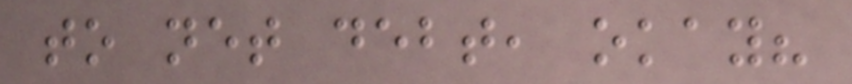to net debt, okay?
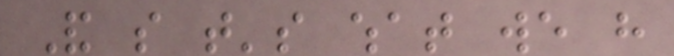And so that's what we have
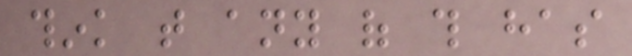think that any of this has
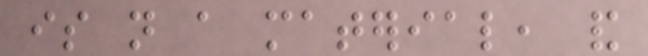is not a material, and
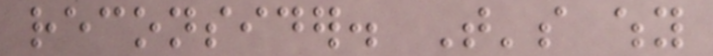reconsider. That's why
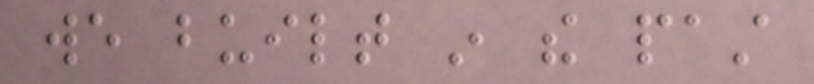we built in the past
